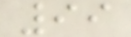99
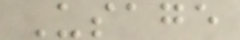Usage
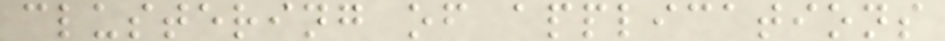clustering of applications
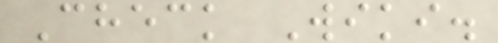Check Wiki.
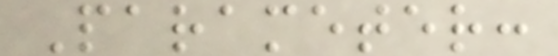Parameter:
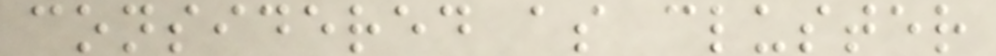considered as cluster
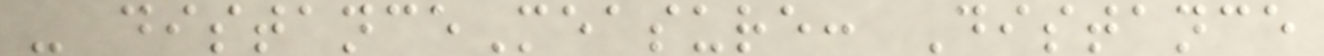- distanceMeasure: Distance
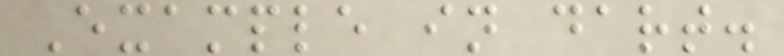Example in dart.
